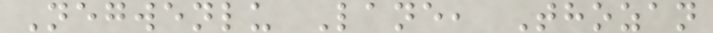Negwenlu Lane, Thozan
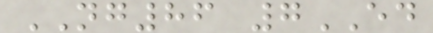NG86 7ED
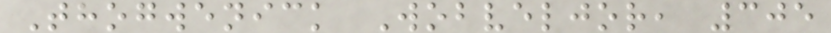Thogwenick Wobveljor, 305
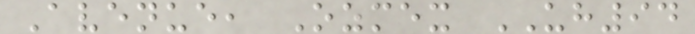Avenue, Ozmex UH94
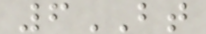6BT
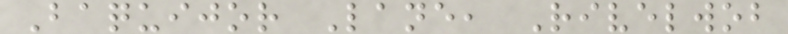Baquijor Lane, Rivelwob
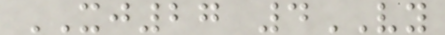XJ27 4VY
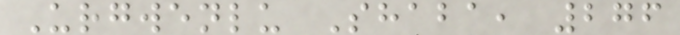Urgwenlu Shaba, 276
